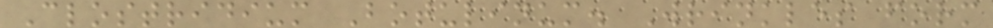Clostridium Botulinum. Wrinkles form
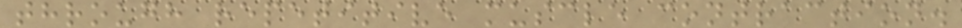through repetitive muscle contraction.
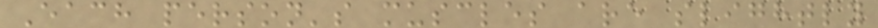Each person's muscles are slightly
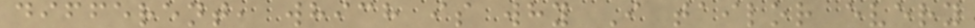different, which is why I tailor every
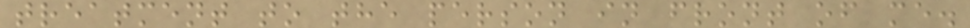treatment to the person in front of me.
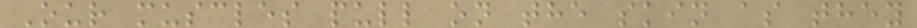Our muscles pull on the skin as they
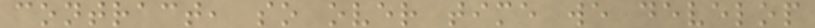contract, so over time we develop
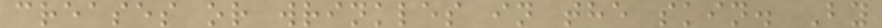creases or wrinkles in the skin. By
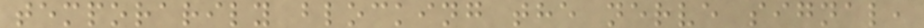temporarily blocking the nerve signal,
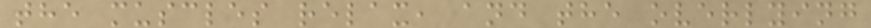the muscles relax, and the overlying
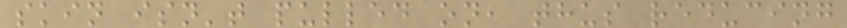skin isn't pulled on, thus reducing
